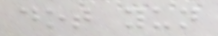dot yun
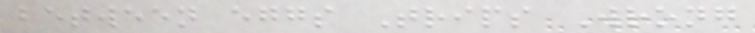between eggs Trips Wrong
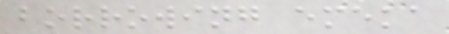borrowing emeka
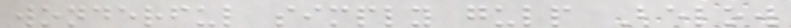wonderful simply gulp Below
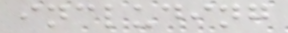including
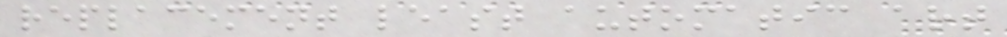replacement least automatic art
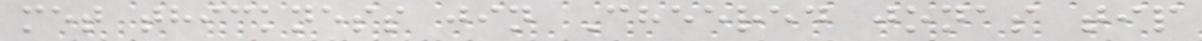met thickness jin Cheered jonas tip
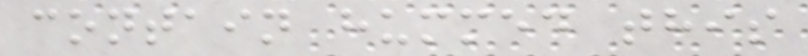contain hummed this
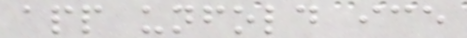app unfold ice
